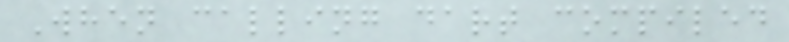When calling dart compiled
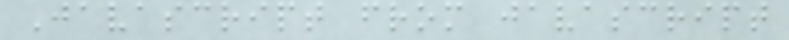Javascript from javascript
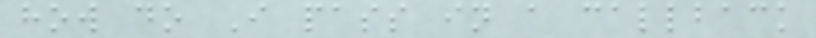how do I pass in a callback
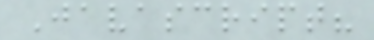Javascript?
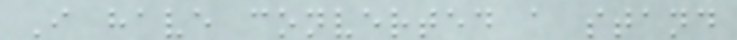I have converted a stand
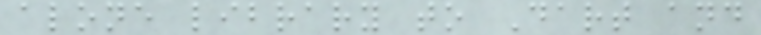alone library to Dart and
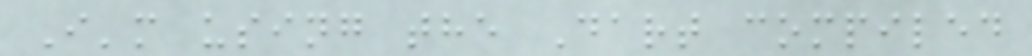I'm using the Dart compiled
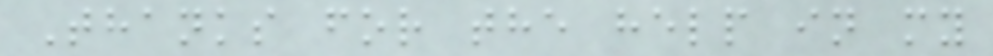Thanks for the help in my
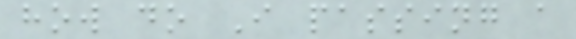how do I passing a
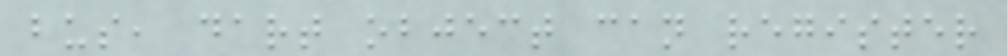bus, dart object can register
